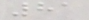81
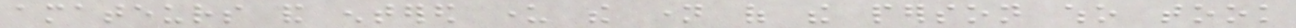amateurs and entered under the name of the person who took
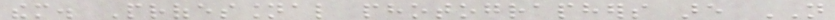them. Professional photographers are NOT
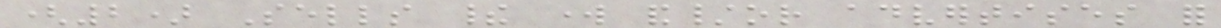(2) Sells their work and/or advertises for
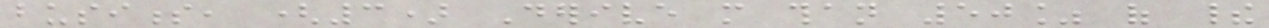business, (3) Derive more than 50% of their
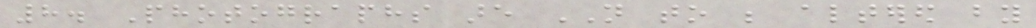8. Photographs are NOT to be altered by
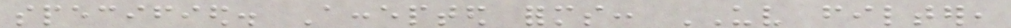specified. Accepted forms: UV filter,
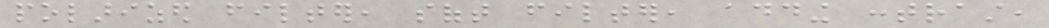polarized filter, soft filter, adding contrast,
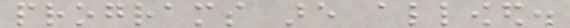programs are allowed.
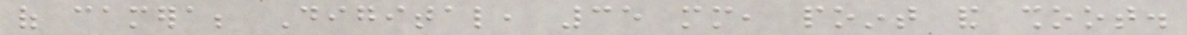of camera; Digital, 35 mm, point and shoot.
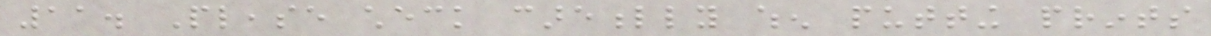11. Please check carefully when putting prints
